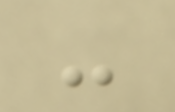-
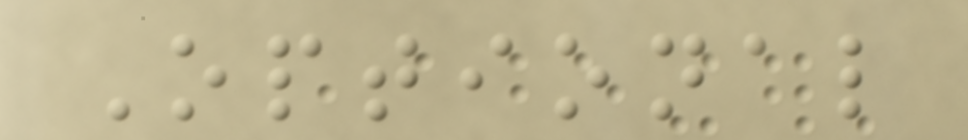Optional
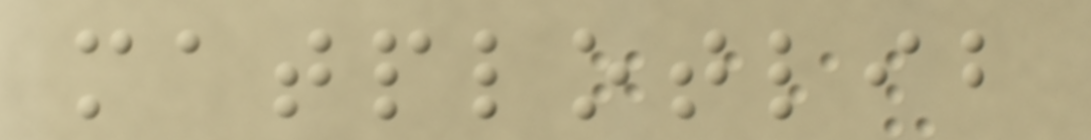matplotlib
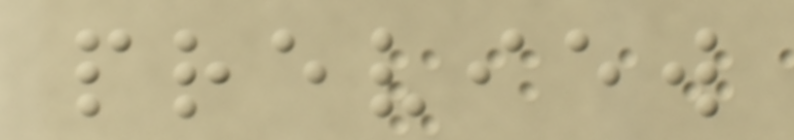preview
